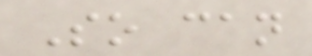So can
